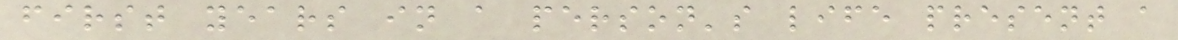first years in a person's life present a
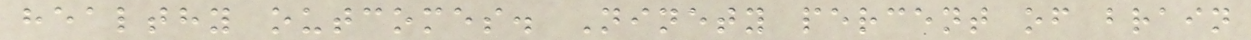healthy outcomes. Ninety percent of brain
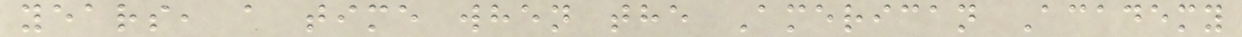years, a time when the American Academy
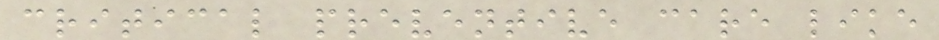critical preventive care like
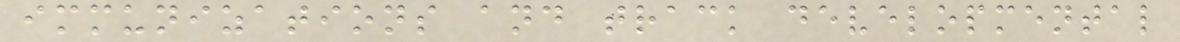immunizations and track developmental
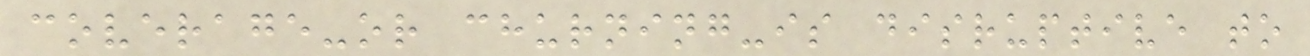coverage-or churning-is disruptive to
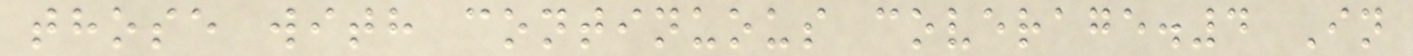those with continuous coverage.4 In
